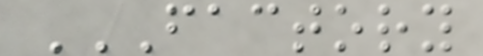FACTORY
